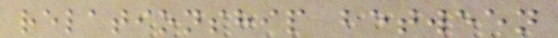relationship between
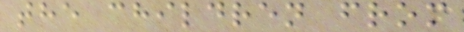the children from
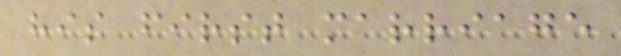his first marriage
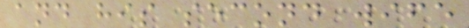and his second wife
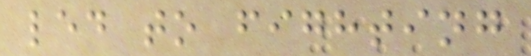led to fighting
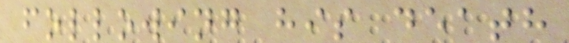following his death
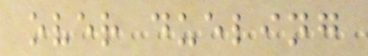over dueling
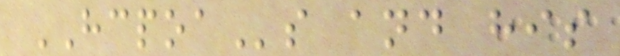HCPOAs and his
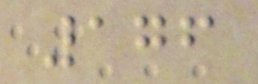176
